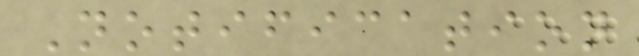Notification
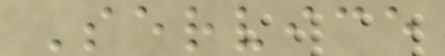Service
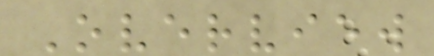Overview
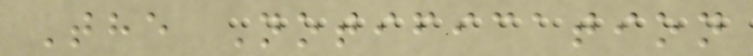The Notification
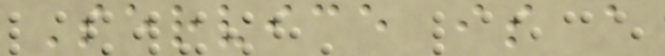Service is a
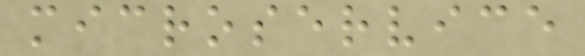microservice
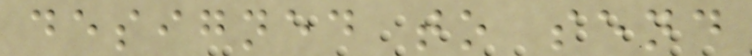designed to send
